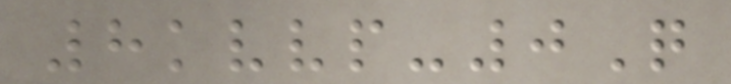8kvvp-0Q
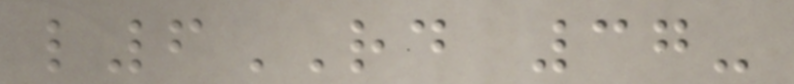l6RD 37-
